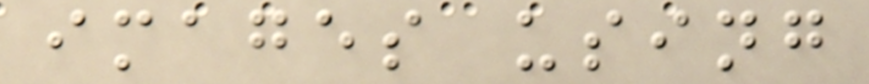images using
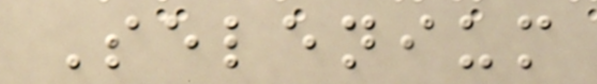Selenium
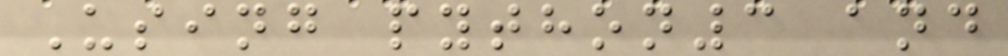Using python3 and
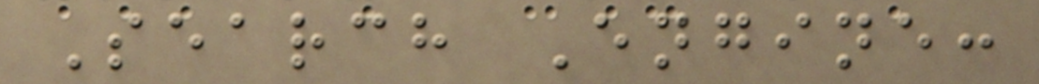Search Engine:
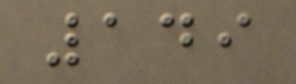149
